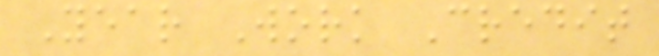Year Work Credit
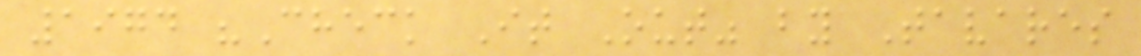1974 "Check It Out" by Tavares
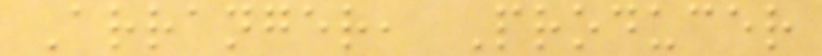Arranger, Producer
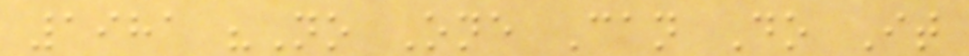1981 "No One Can Do It
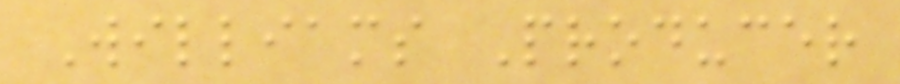Williams Producer
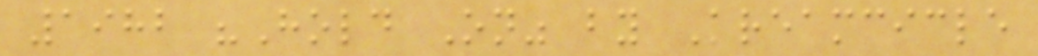1982 "Hold On" by Kreamcicle
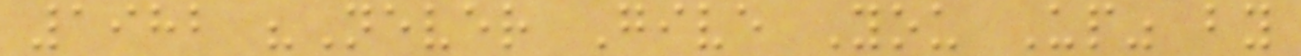1982 "Never Give You Up" by
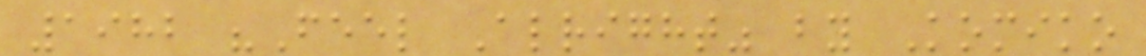1982 "Feel Alright" by Komiko
